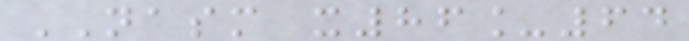NASM x86_64
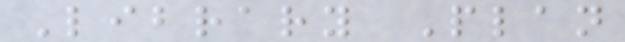Library Plan
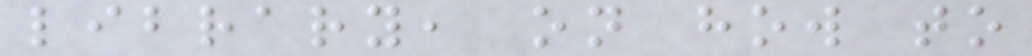library, on how to
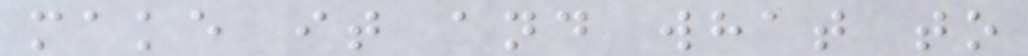make it and what to
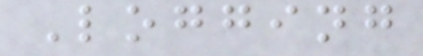Logging
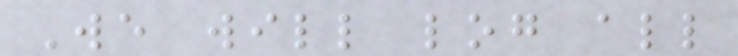We will log all
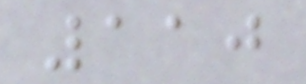110
